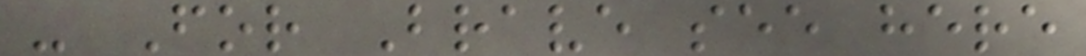- For Brave see here
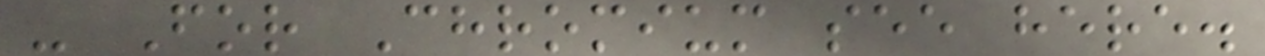- For Chromium see here.
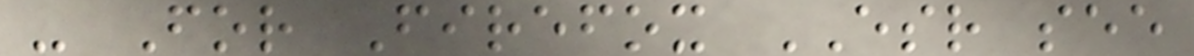- For Firefox ESR see
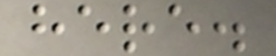here.
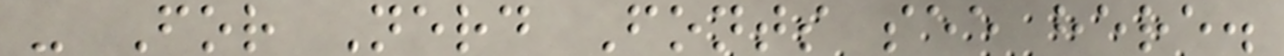- For Nerd Fonts see here.
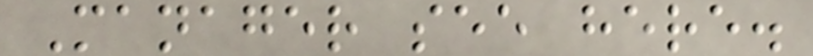Manager see here.
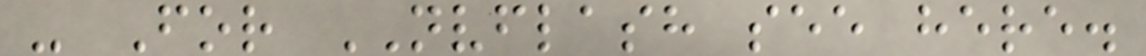- For NVFLASH see here.
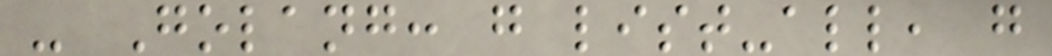- Golang: g list-all, g
